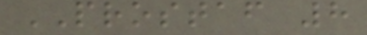PROSTAF 8
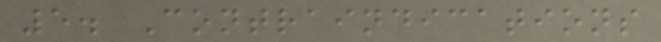5. Contraindications
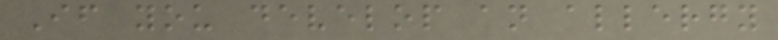If you develop an allergy
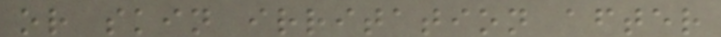or skin irritation after
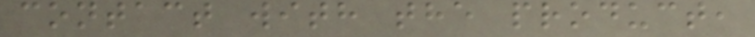contact with the product,
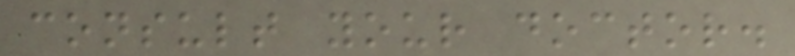consult your doctor.
